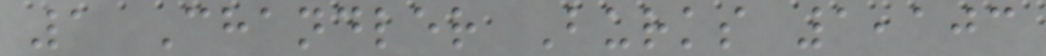1 Chandler Burks 1,103
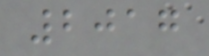2017
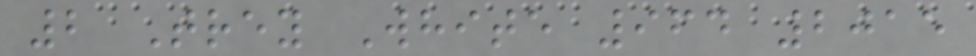2 Trey White 964 2015
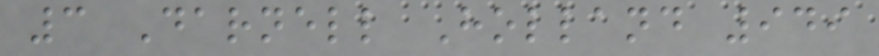3 Darnell Holland 949
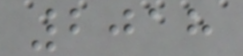2018
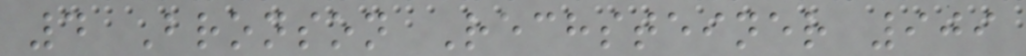4 Bronson Rechsteiner 909
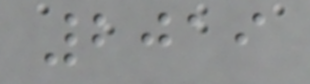2019
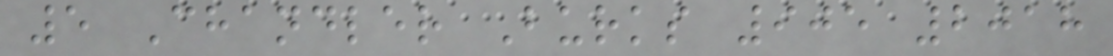5 Chandler Burks 905 2018
